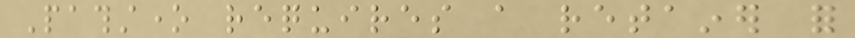Pathstone requires a retainer for
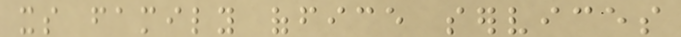its family office services
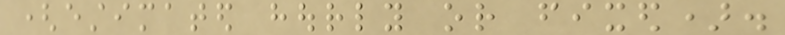(estimated hourly or fixed).
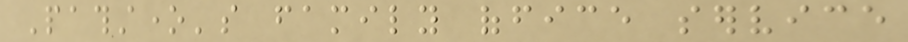Pathstone's family office service
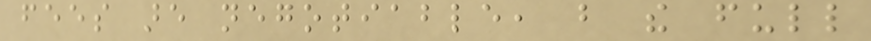fees are negotiable, but the full
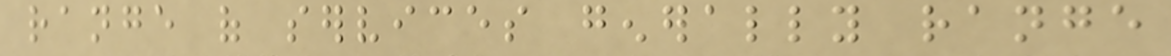range of services generally range
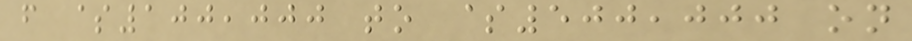from $100,000 to $500,000 on
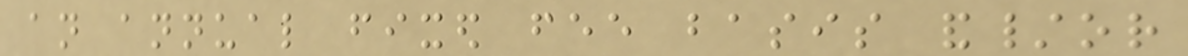an annual fixed fee basis and/or
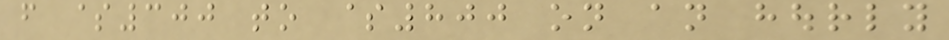from $300 to $800 on an hourly
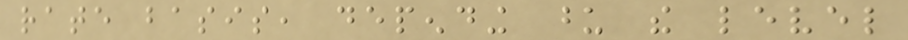rate basis, depending upon the level
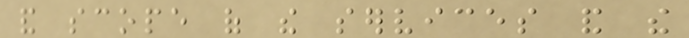and scope of the services and the
